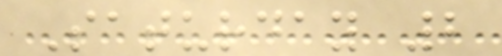Saturday 2
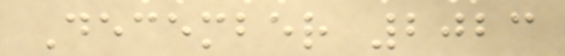December 2023
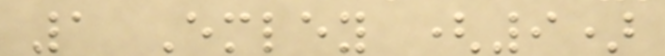1 Emley (9)
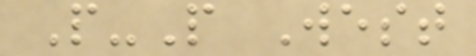P-P West
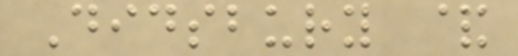Didsbury &
